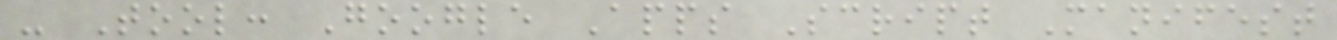- Tool: Google Apps Script Manifest
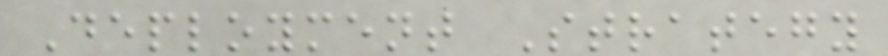Deployment Strategy
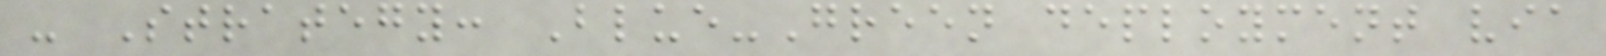- Strategy: Blue-Green deployment via
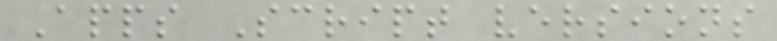Apps Script versions
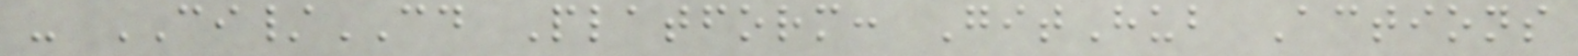- CI/CD Platform: GitHub Actions
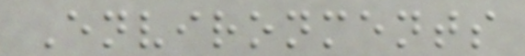Environments
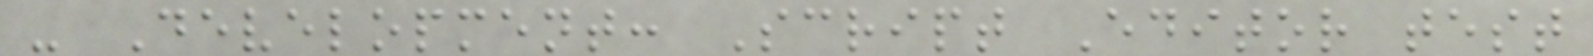- Development: Script Editor test
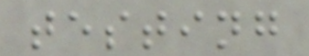testing
